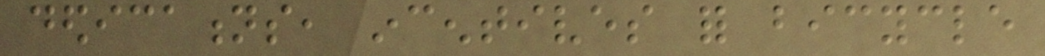dedications, incentives for bicycle
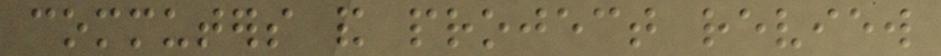commuters and project review
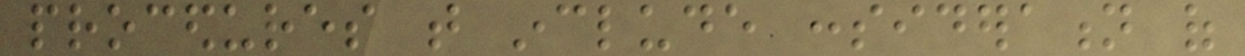procedures that include consideration of
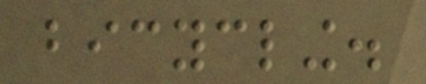bicycling.
